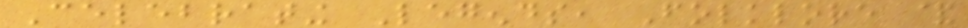Celebrating Legends, Folklore &
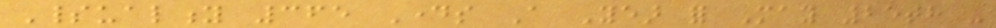Spirituality 365 Days A Year for May 25th -
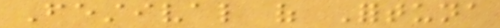Festival of Fortuna
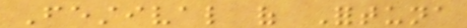Festival of Fortuna
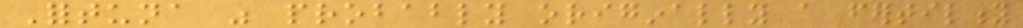Fortuna was probably originally a fertility
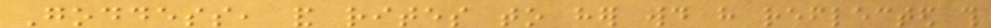Goddess, and rites to her would have reflected this
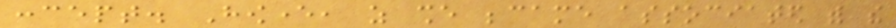concept. However, as she became associated with the
